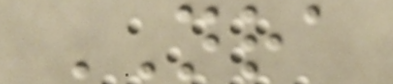NRA
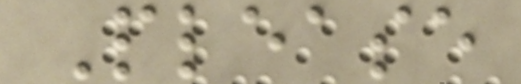Please
